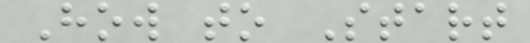How to Start
